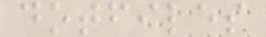dotfiles
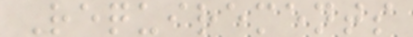Requirements
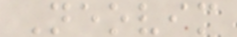Neovim
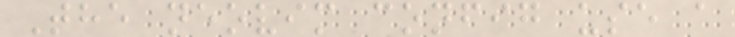The neovim config use a
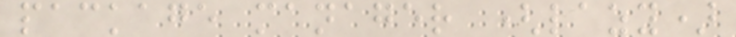package manager (lazy)
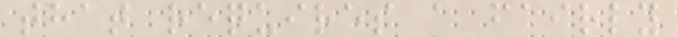that requires a fairly
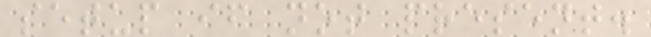setup if not present.
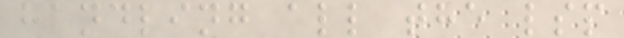handling all the lsp
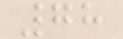78
